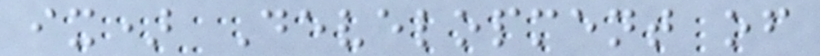ix) Development of
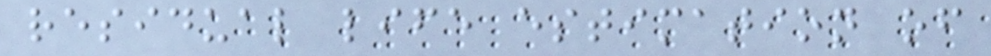residual life estimation of
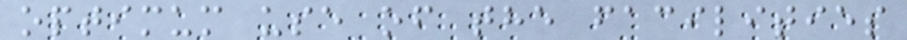optimum use of the facilities
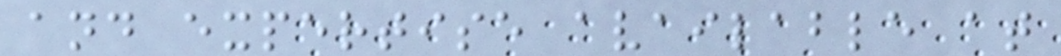and expertise available at
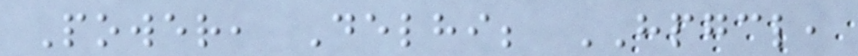Power, Delhi; HPGCL,
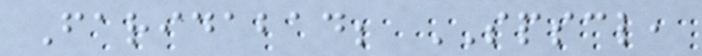Faridabad; SPSCL,
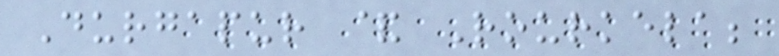Durgapur & Rourkela;
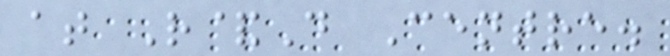at R&D Centre.
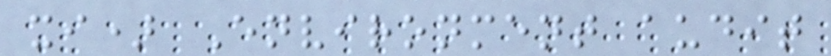xi) Environment audit
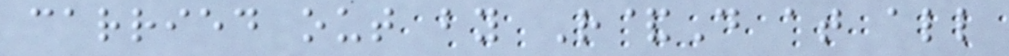carried out by R&D at all
